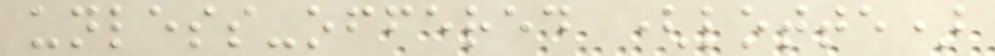unless-offered (lotte)
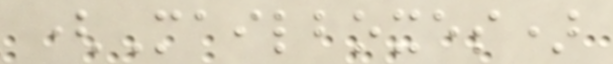(Mailboxes)
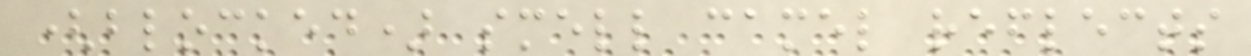(blocked) smell camel reflects
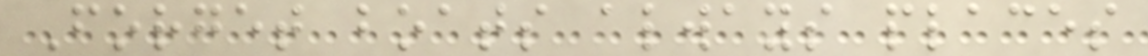Forget boats always places
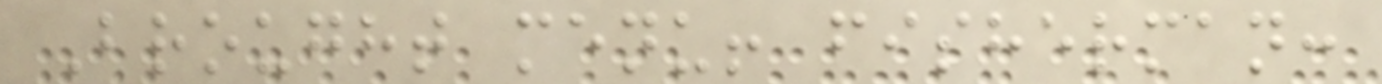Brought menu! fisherman:
